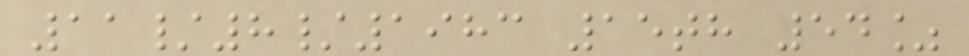11/8/1983 15th 54%
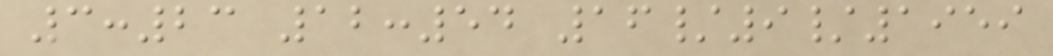3:23 12:54 16/9/1959
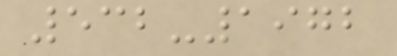532-1972
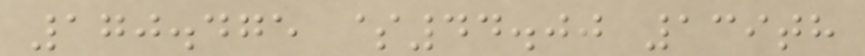170.475 $44.00 139th
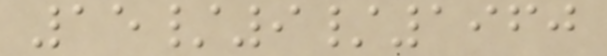15/9/1960
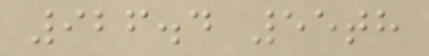926.4 55th
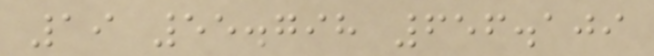19 55.798 656.109
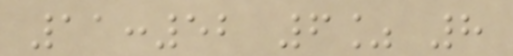11:52 6% 8
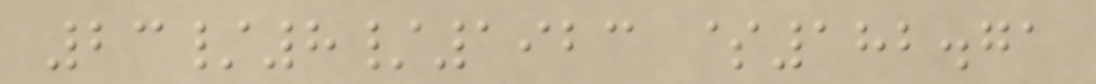23/8/1923 $182.71
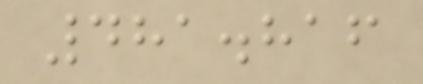481.816
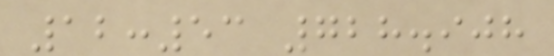12:53 728.908
